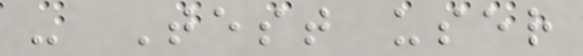- Test user
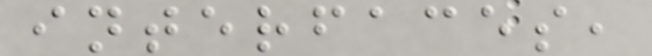interfaces,
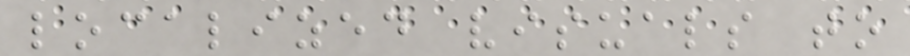localized visuals to
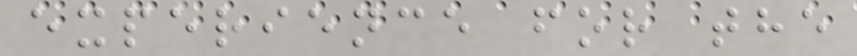experience for the
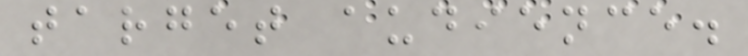target audience.
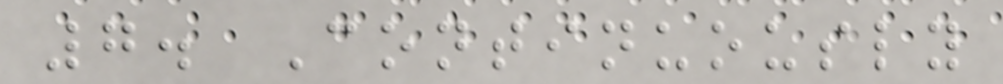7. Continuously
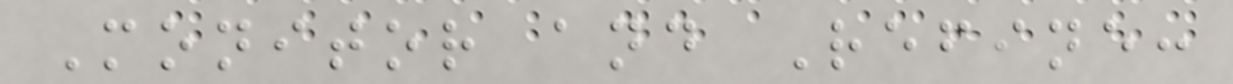Monitor and Refine:
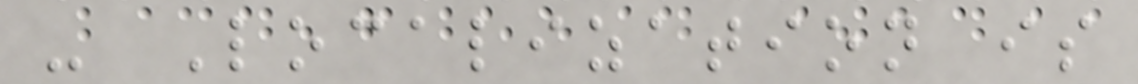- Localization is
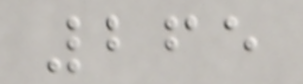265
